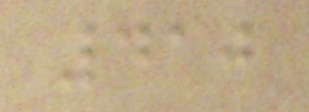410
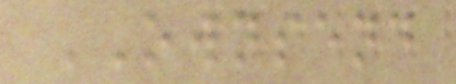OWNSEND
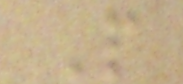P
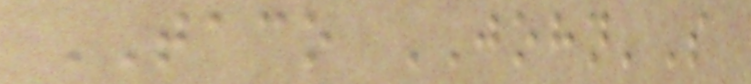TACO JOHN'S
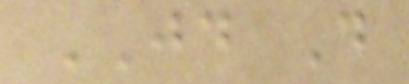JD D
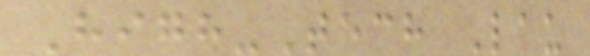High-Tech Lau
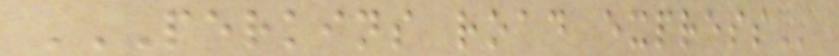PERKINS ROAD EXPRESS
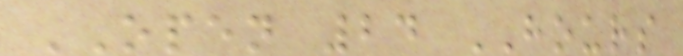OPEN 24 HOURS
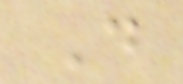D
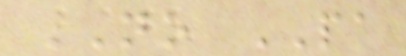NO PA
